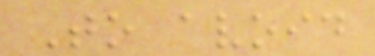To avoid
